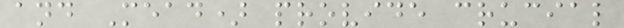and Mead) provide crucial
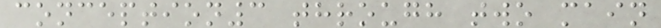conception3 through two main
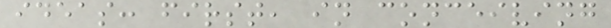ideas: first, in conceiving
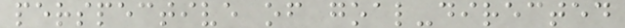perspective of goal-directed
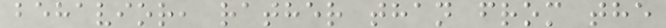behavior, rather than from the
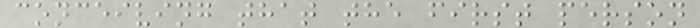conceiving that the first person
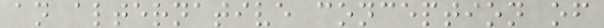an alternative conception of
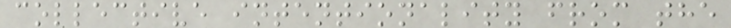collective intentionality from the
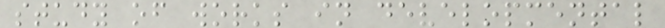study of works in developmental
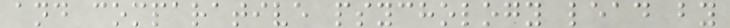and comparative psychology lead by
